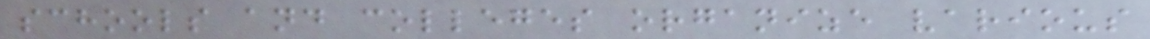schools and colleges organize various
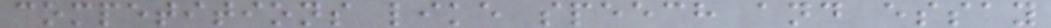competitions like speech and essay
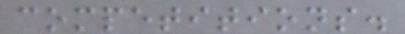competitions.
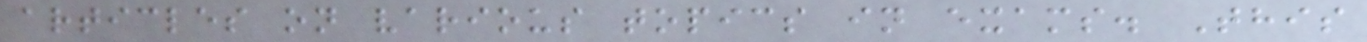articles on various topics in exams. This
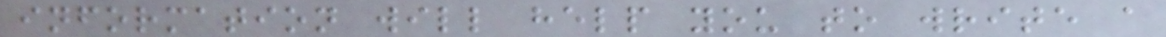information will help you to write a
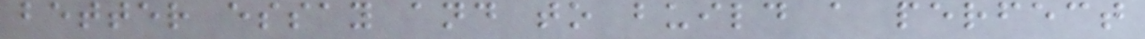better essay and to build a perfect
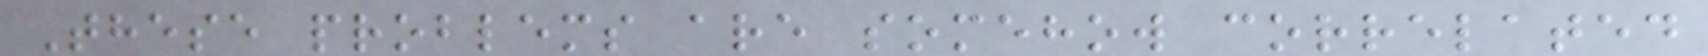These problems are somehow correlated
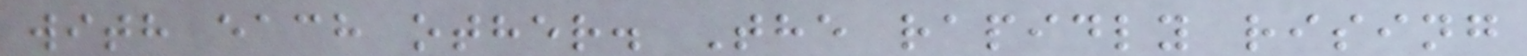with each other. The rapidly rising
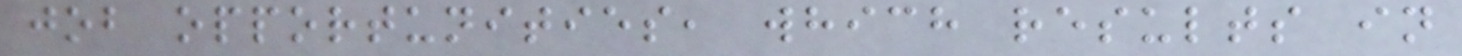job opportunities, which results in
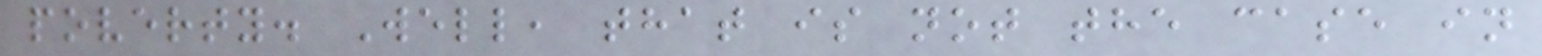poverty. Well, that is not the case in
